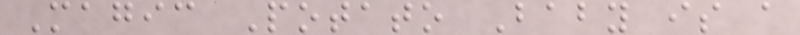Magic Potato Baby is a
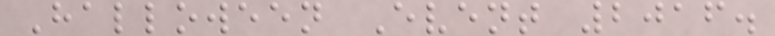Halloween Event 2016.
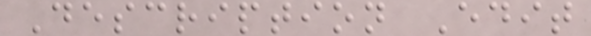Description Edit
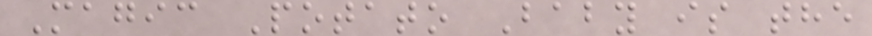Magic Potato Baby is the
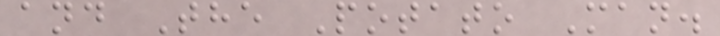and The Potato Man.
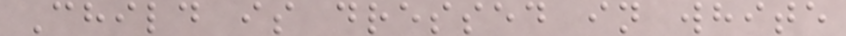Child is dressed in white
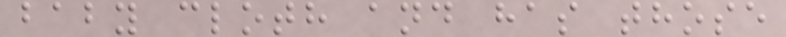baby cloth and has those
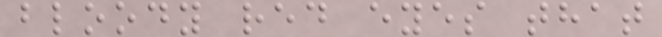bloody red eyes that
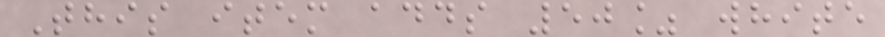This item adds 50% white
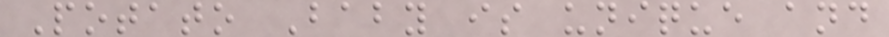Potato Baby is unique and
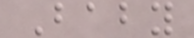Baby
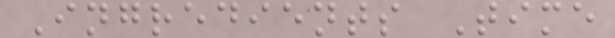Ingredients Time
